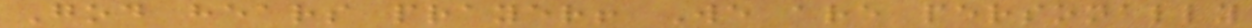God hears prayer! We are personally
